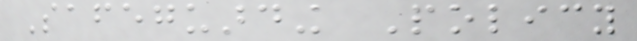Safeguarding Policy
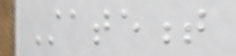Statement
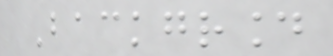Background
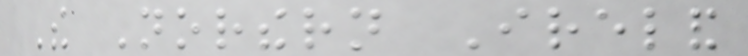The Northern Ireland
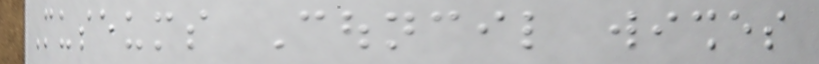Museums Council wishes
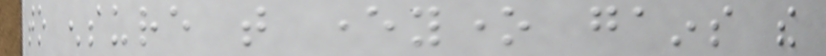to ensure that everyone gains the
